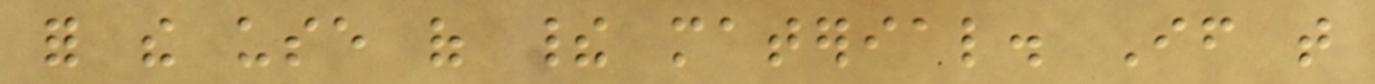for the use of their material. If that
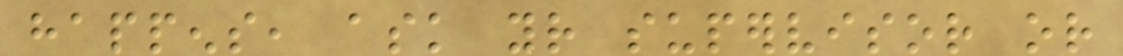happens, ask your supervisor or
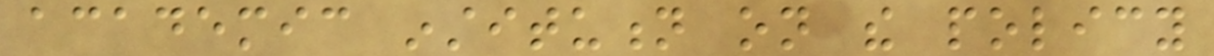academic institution on the policy
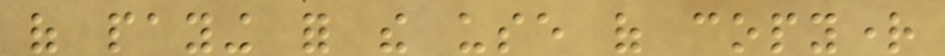of paying for the use of copyright
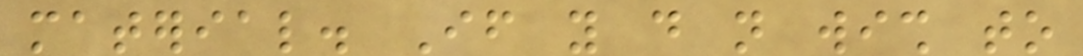material. If you do not wish to
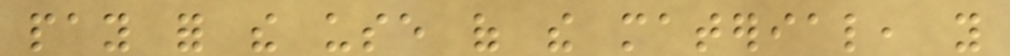pay for the use of the material, you
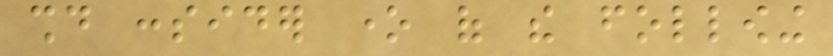should consider one of the following
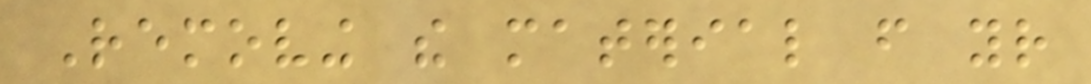Removing the material from your
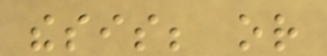thesis; or
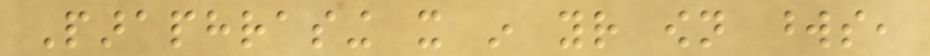Paraphrasing it in your own words,
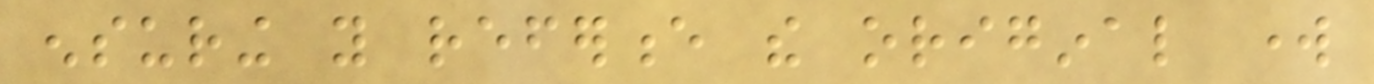ensuring you reference the original work
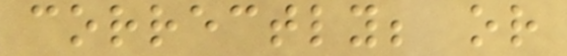correctly; or
